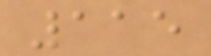115
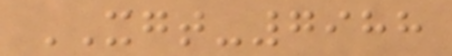XGT-7988
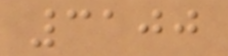3100
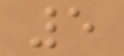5
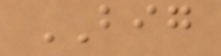BIG
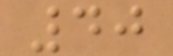40
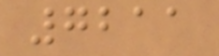7211
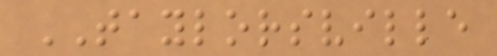TAYLORSVILLE
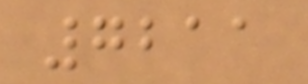7211
